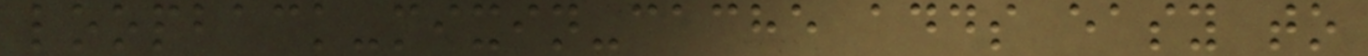loopback-mixin-cache adds easy to
